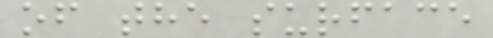of the surface
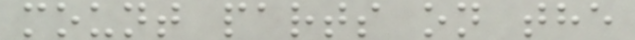mount parts on the
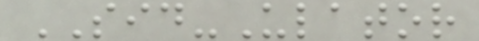SID-Ulator
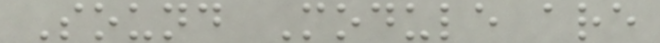Sound Module are
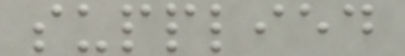supplied
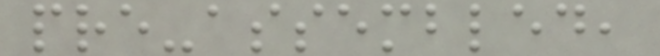pre-assembled,
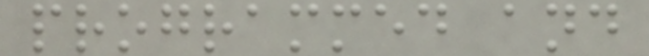programmed and
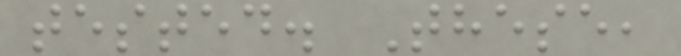tested. These,
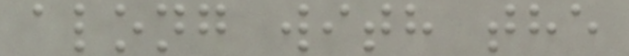along with the
